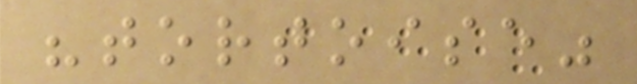"tortoise"
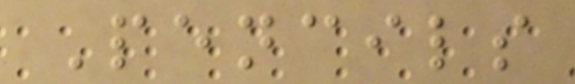Pencils
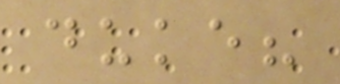duke?
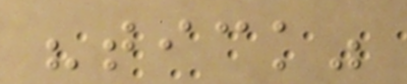"tick"
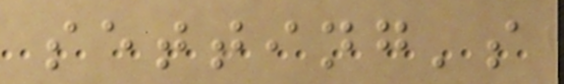setting's
